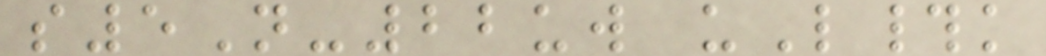s5N-22uw uL#k
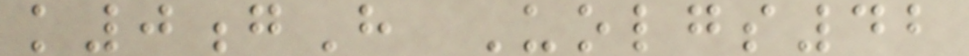k0gH Uolgs42
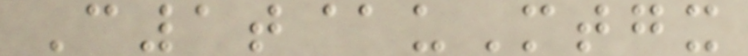C1t@uMtgx
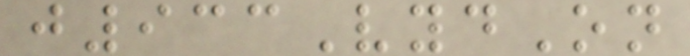j933VydOn
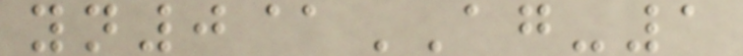yn0@AG-1
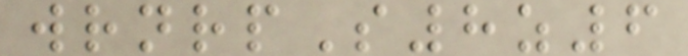wrnrpS8z6
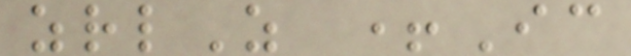zrlZ +Ic
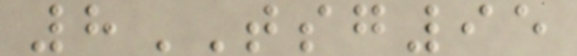8TSG95
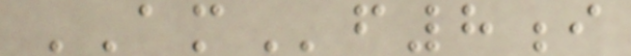AMf8i
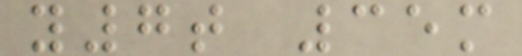y7t 35m
